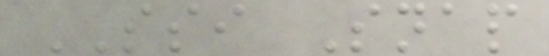SSI Snap
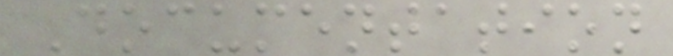Documentation
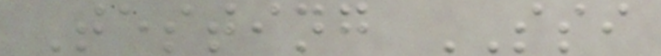Testing SSI
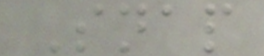Snap
